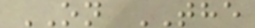ON THE
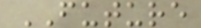FUTURE
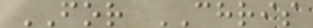FOR CHRIS
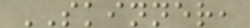SKINNER,
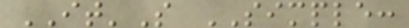IT'S SIMPLE:
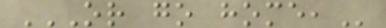OR GO HOME,
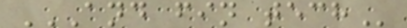AND FIN TECH
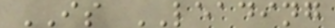IS LEADING
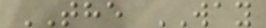THE WAY
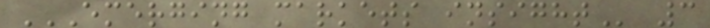EMERGING MARKETS INSIGHT 3
